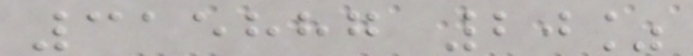315887 20%
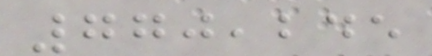770,245
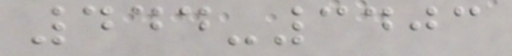444-3403
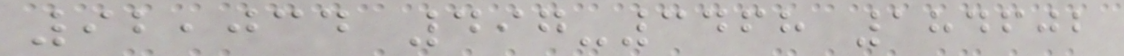92,034 497-3468 184602
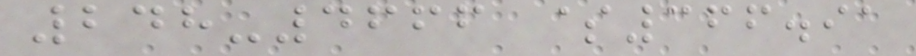248-4666 $366.91
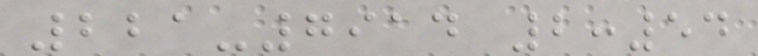221-7914 2:54
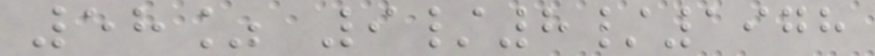58% 9/8/1978
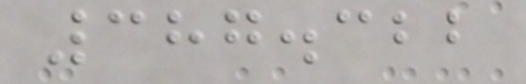387.322
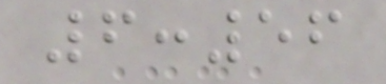6:56
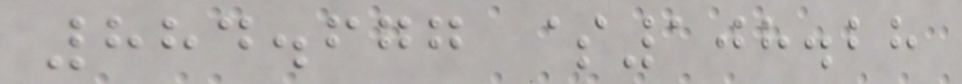884.677 $108.28
